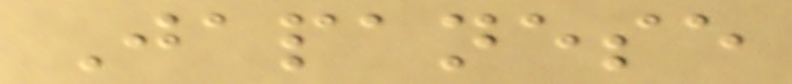Japanese
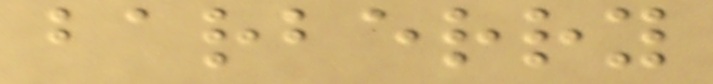barberry
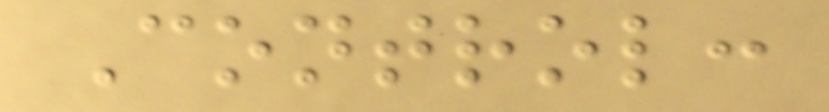Control:
